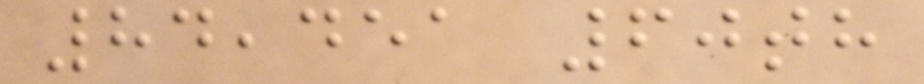84,451 60th
